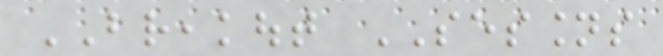BREAKOUT SESSIONS
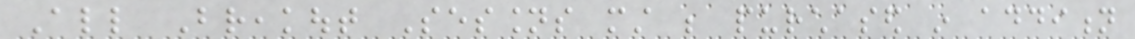All Breakout Sessions must be purchased in addition
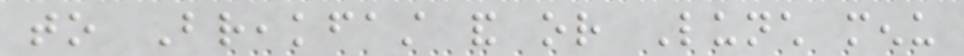to Breakfast and or Lunch menu
